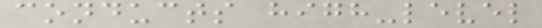conducts high-level
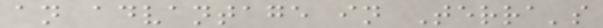an advantage in Terra's
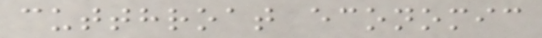cutthroat economic
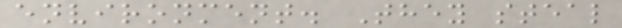environment. They steal
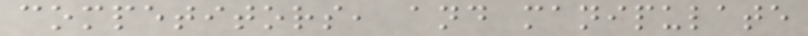competitors, and manipulate
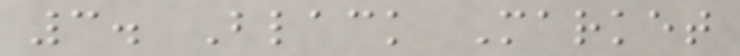3. Black Market
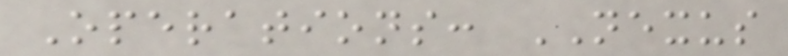Operations: NEXUS
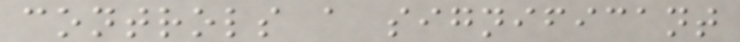controls a significant
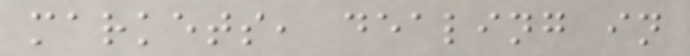markets, dealing in
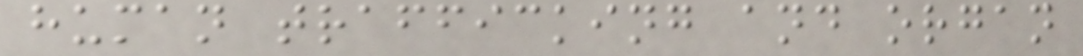human trafficking and organ
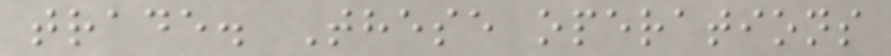trade. These operations
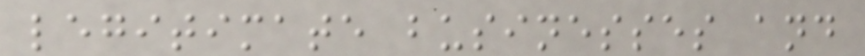legitimate businesses and
